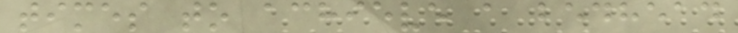times to achieve a bedhead
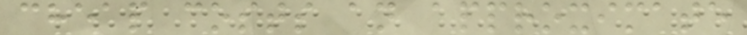cheap costs an approximate
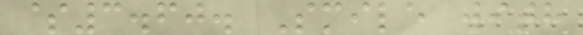$3.60. Smile with
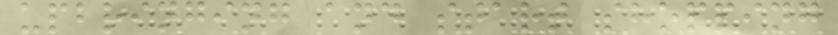upbringing and start shopping
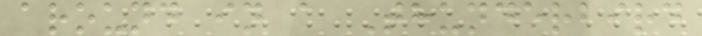around in a Thunderbird
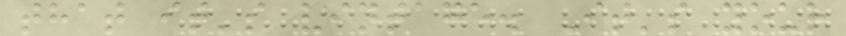that it's vintage. It's your
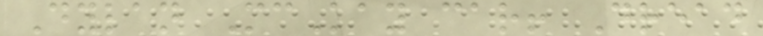Dylan McKay car! Dread
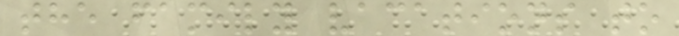the family vacations to
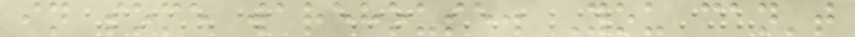in some warehouse. You can't
